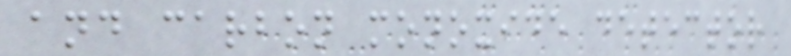and carbon monoxide detector
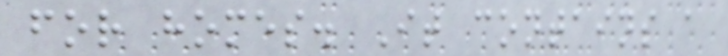for homes. It contains a
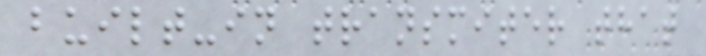built-in transmiter that
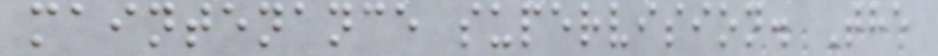maintenance supervision. The
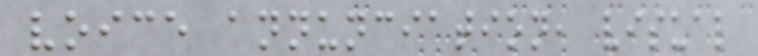voice annunciation, visual
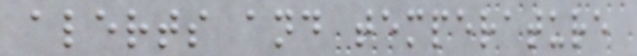alerts and temperature
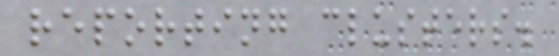reporting clusters.
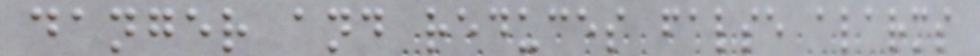danger and reduces false alarms
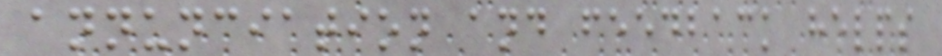annunciation and feedback helps
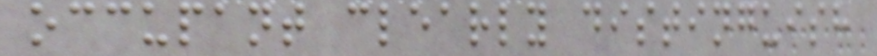occupant clearly distinguish
